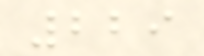229
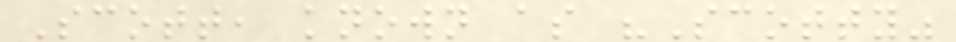Scott, known as "Scotty"
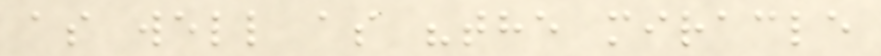as well as "the miracle
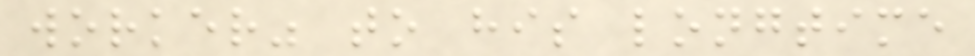worker" to his longtime
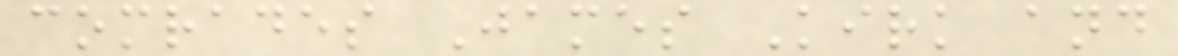comrades James Kirk and
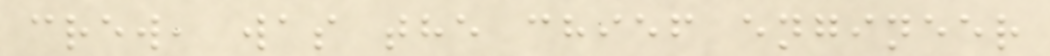crew, was the chief engineer
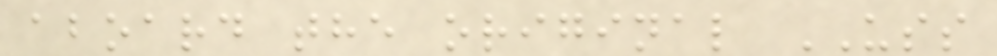aboard the original USS
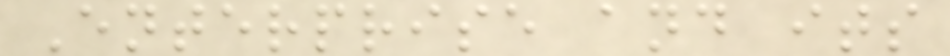Enterprise and its
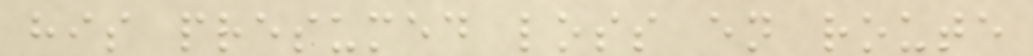his presumed loss en route
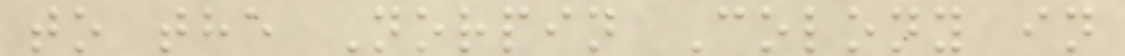to the Norpin Colony in
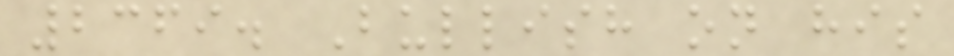2369. Bullish on his
